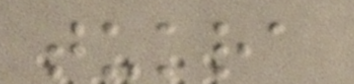tukra
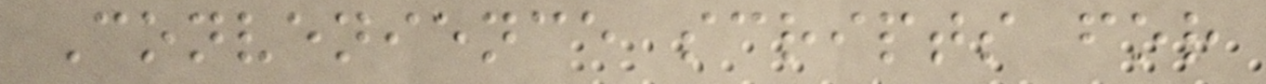Convenience scripts for
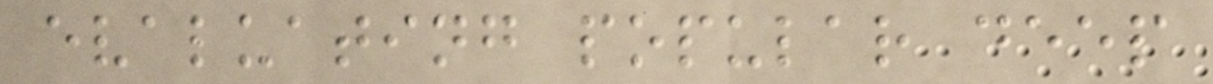evaluating popular deep
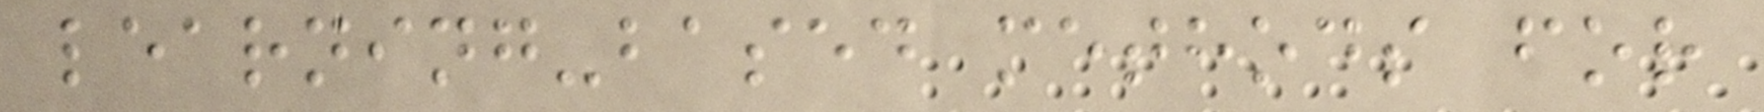learning-based methods for
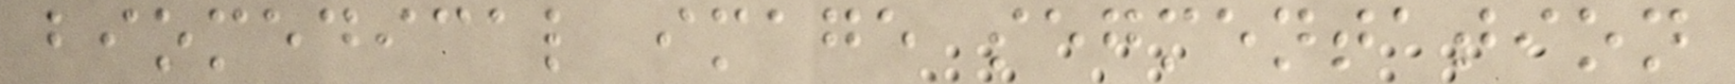biomedical image segmentation
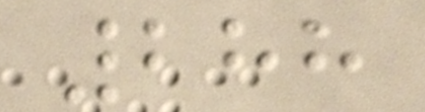288
